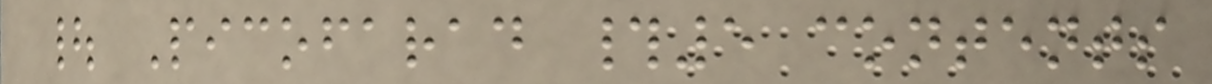| Picofarad #5 contents
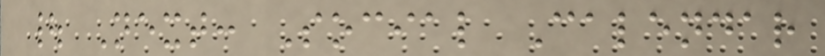| Next: Social Calendar
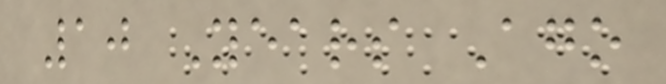10 Years Ago
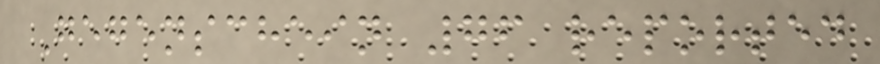Gegenschein 76 reported
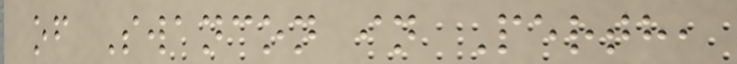of Swancon in Perth,
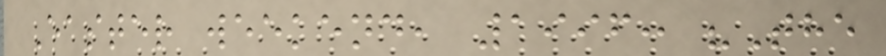Easter weekend, 1996: "The
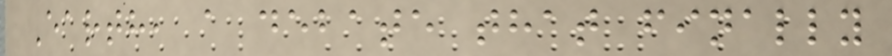Earth, a debate that finally
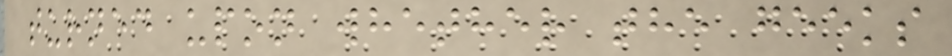turned upon whether the geeks
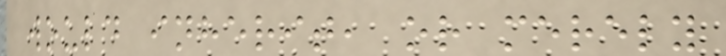would inherit, or merely
